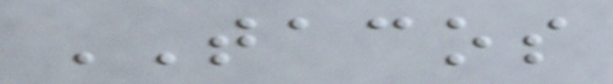TACOS
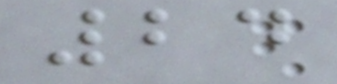24
